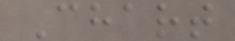Chart
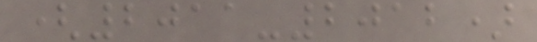(2011-2012)
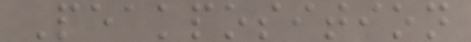Peakposition
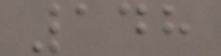148
